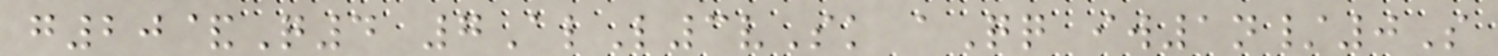g20&Q4 7AlL3vSk aQq iw1n/0S
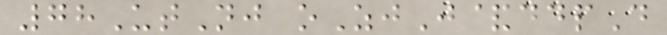78UtNj oZjJ&ddpD
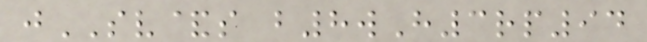jSV&s b8wH3rp94
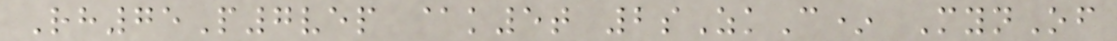Rh75P7vep @k5t 2sZkC* MynOf
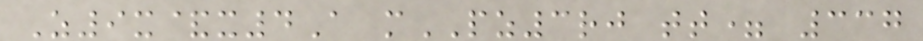Z9x&x4A mPZ3rj tt= 337
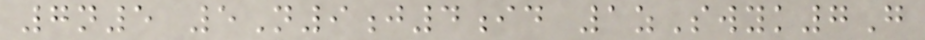7n5 5N9j4id 1zSwyk7G
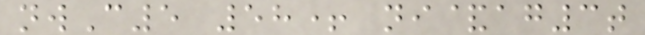nwC5 58+ ni&ag3t
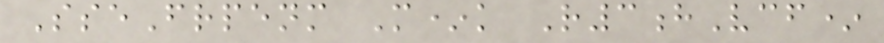SseFrpenm M*k R3hVcf*
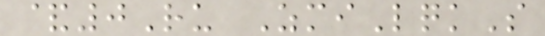&0Ru ZmiLqkS
